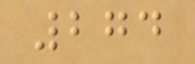274
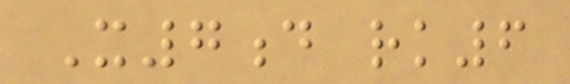X7d rk6
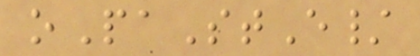oPaStE/
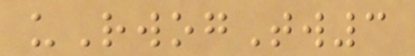uRwogTw3
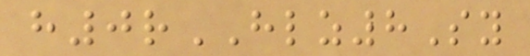h0rHLZ8Sy
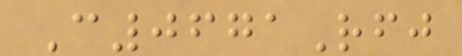C0671Rfj
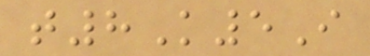t8K5I
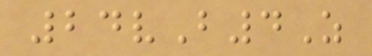24vB4Z
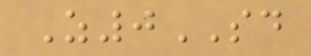Z0SD
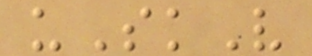uSkV
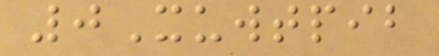0Xuwtpib
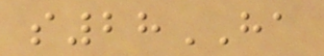s28HA
